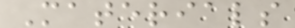Materials
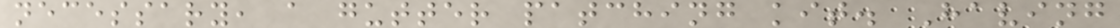necessary, a gutter patching kit. Having
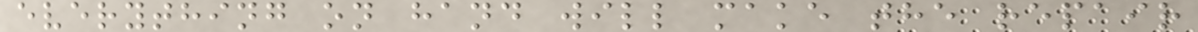everything on hand will make the repair
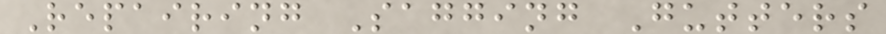Repairing Sagging Gutters
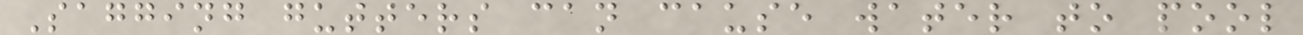Sagging gutters can cause water to pool
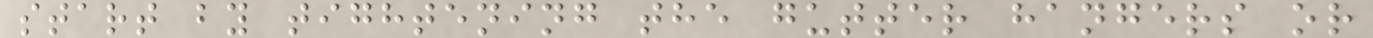start by tightening the gutter hangers or
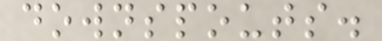downspouts.
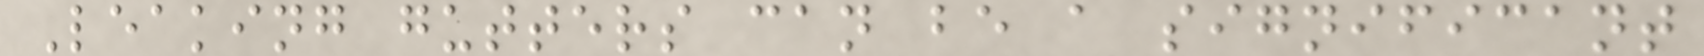Leaking gutters can be a significant
